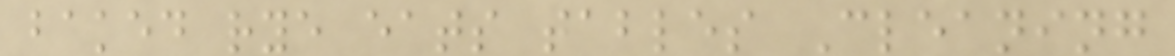baked rye eats tables Cleaning
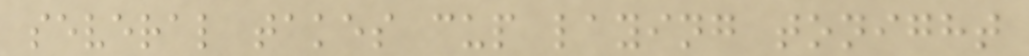several takes cup laying tonight
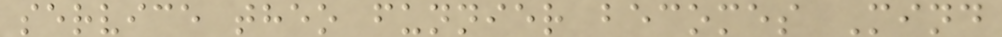service theo funnier becomes Mind
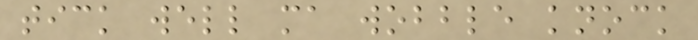tick well ma wobble knock
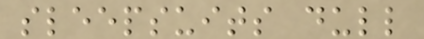sleepsuits dull
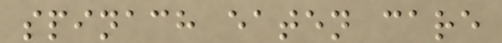spinach eaten care
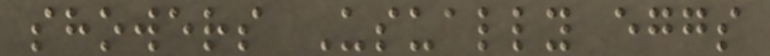showers Usually eggs
